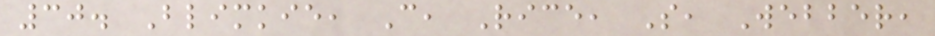30. Blimkie, C, Rice, S, Webber,
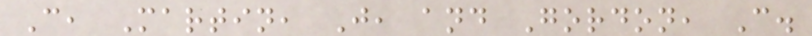C, Martin, J, and Gordon, C.
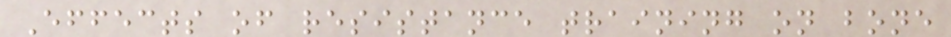Effects of resistance training on bone
